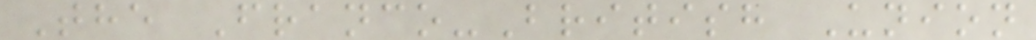The Franco-British Union
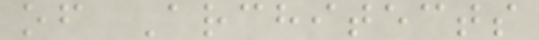of Architects
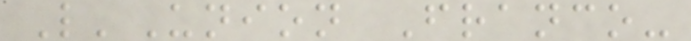L'Union Franco-
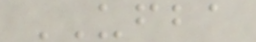UFBA
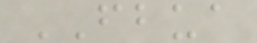FBUA
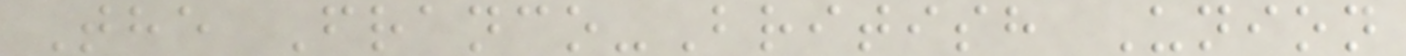The Franco-British Union
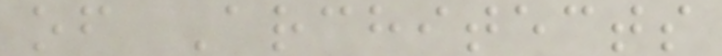of Architects
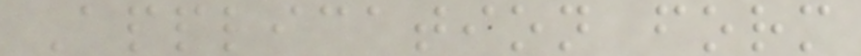Application form
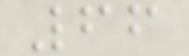66
